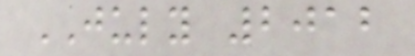JULY 2012
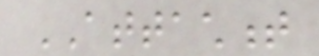ATTACHMENT
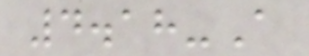4.18-A
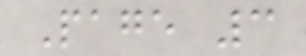Page 3
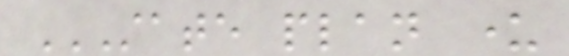STATE PLAN UNDER
